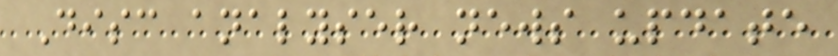Disc analyser news update
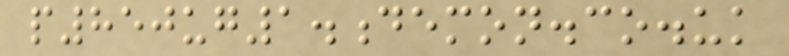p850ug1.demon.co.uk
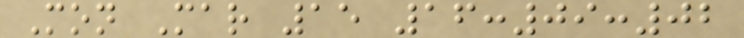Mon Mar 15 16:09:02
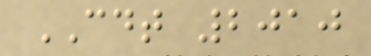CDT 2010
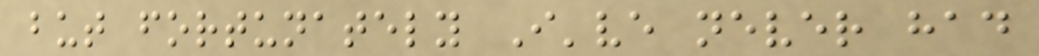but fortunately I've never had
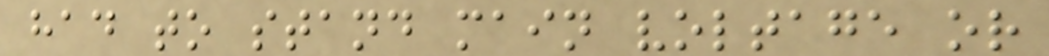had to stand main voltage or
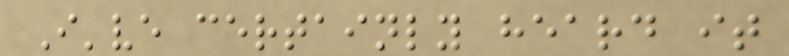I've certainly heard it
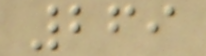269
